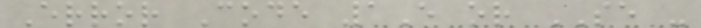Error Code 1E or SE -
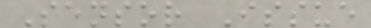Sensor Issue
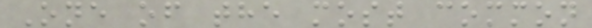One of the most common
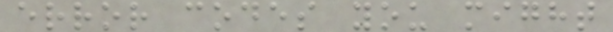error codes you might
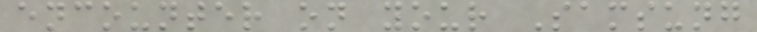encounter on your Samsung
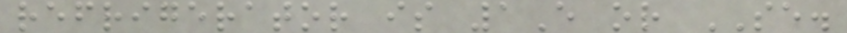refrigerator is 1E or SE.
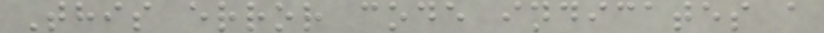This error code indicates a
